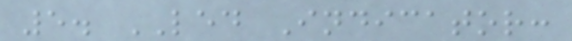5. LED Indicator:
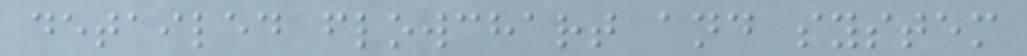detailed flowchart and system
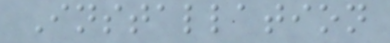Installation
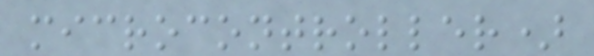microcontroller)
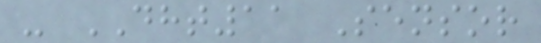- DHT11 Sensor
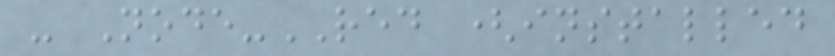- Node-RED (installed
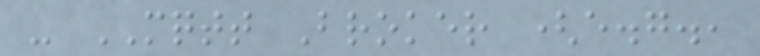- MQTT Broker (e.g.,
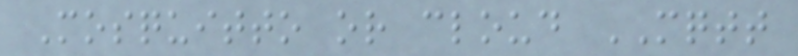Mosquitto or cloud MQTT
